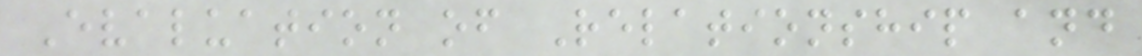Evaluation of Relationship and
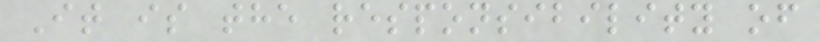It is the responsibility of
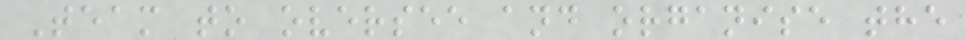Team to oversee and organise the
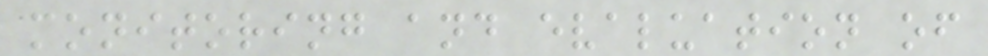monitoring and evaluation of
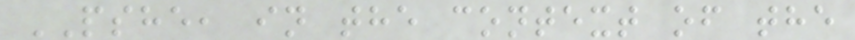PSHE, in the context of the
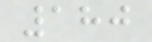180
